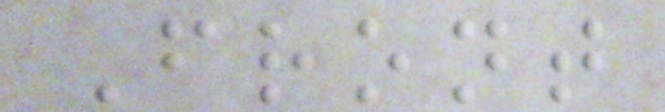Front
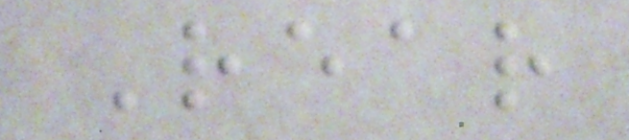Rear
